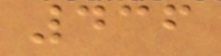436
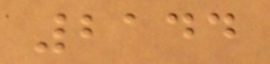2144
